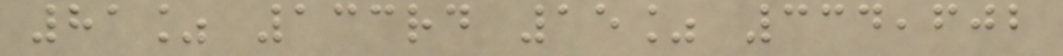81% 133rd 15% 334,602
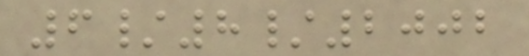6/8/2002
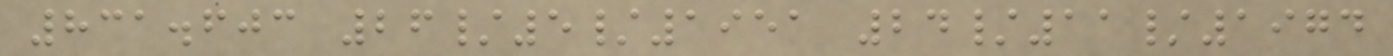831.603 26/5/1951 24/11/1974
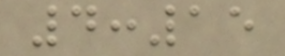4:15
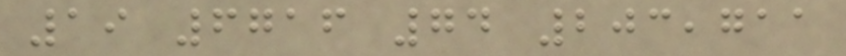19 6716 74 203,711
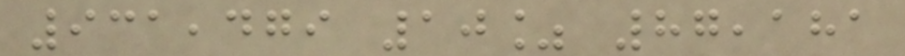931,479 10% 87,181
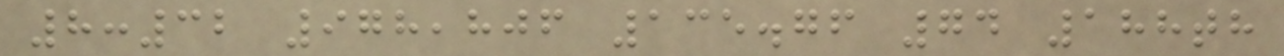8:32 978,806 135.76 74 188th
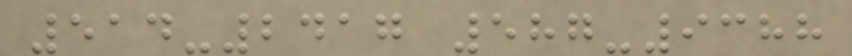514-2417 587-9388
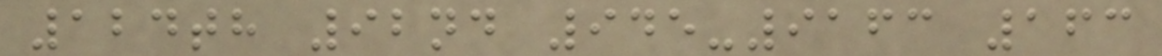124th 92nd 945-9163 163
